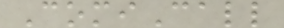ComiCall
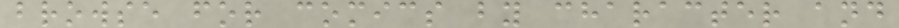browse for comics by character and
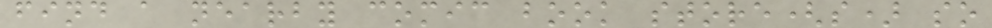find a nearby comic book store(s) so
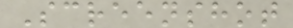Screenshot
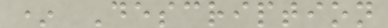* Description
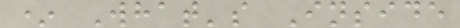* What's Inside
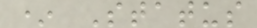* Status
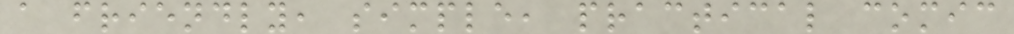a friendly, simple, practical comic
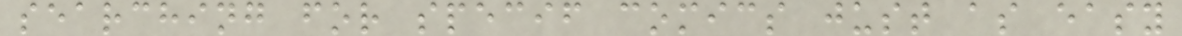searching for specif comics just as easy
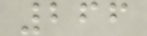266
